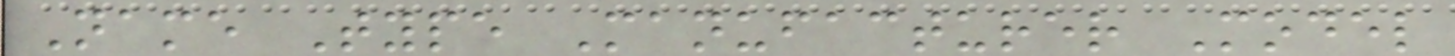Name Type Manufacturer Model
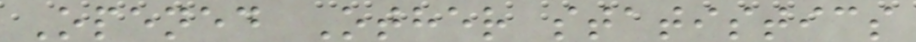Opened Other statistics
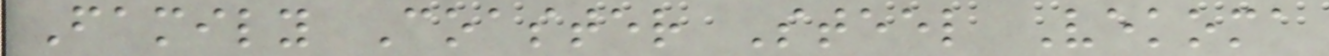Family Coaster Steel Vekoma
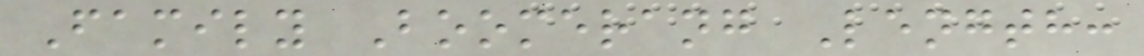Family Boomerang Length:
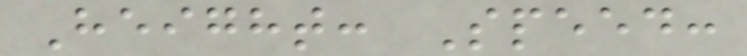Height: Speed:
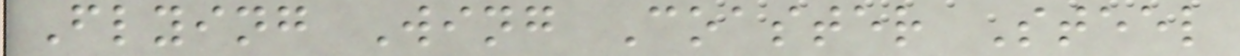Flying Wing Coaster Steel
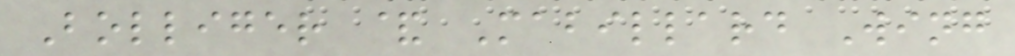Bolliger & Mabillard Wing
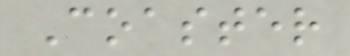Coaster
